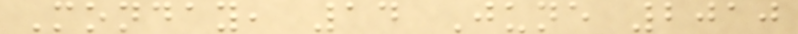Monday, 14 June 2010
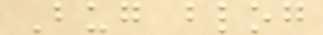Bug blog
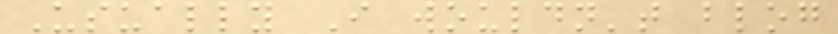Usually I wouldn't blog
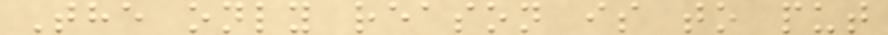The only reason is to put
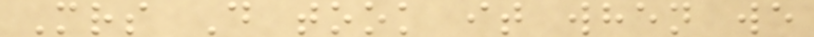Mrs D took it when we
